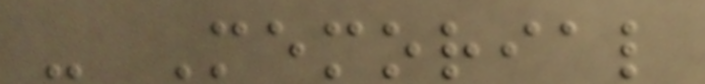- Memorial
